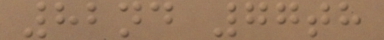82nd 77th
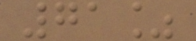71%
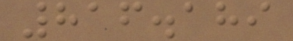816.189
